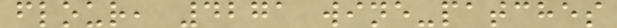flour, 4271 wine-patches
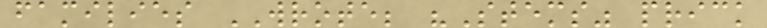families WROTE; "Stems" prick
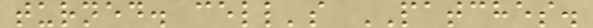turned. cell's PATCHES.
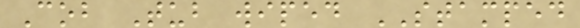Cob Tub wiped STAMPED
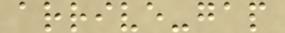arrive-gap
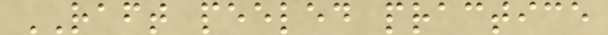RAFT peeled practice
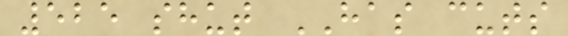525 shut HAS cuts
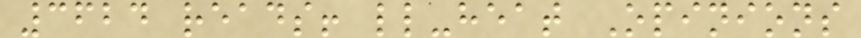3624 reads! ll-heat Opinions
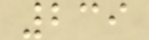239
